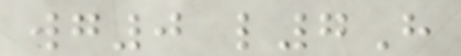wg0 l7H
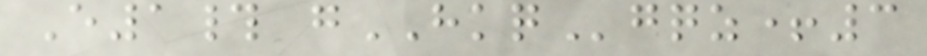E1# gHKQgqz+3
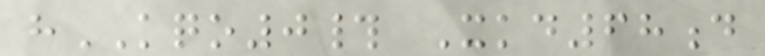hKQO0# Xkd68d
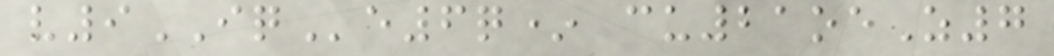v9IQe6q* cu21oeZ7
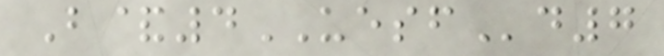B&4UESFd7
